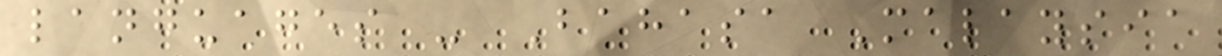languages - Bahasa Malaysia
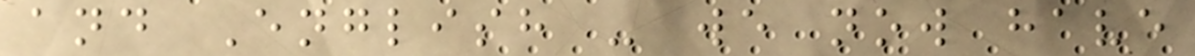and English - we now have
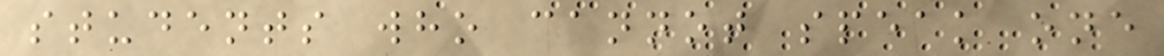students who cannot speak one
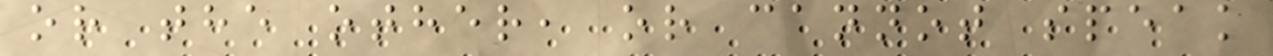or the other, or cannot speak
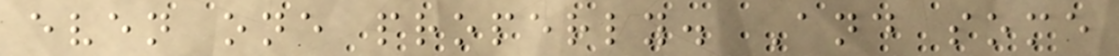even one properly. And some
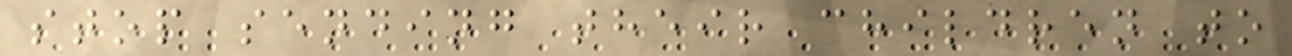stop sending their children to
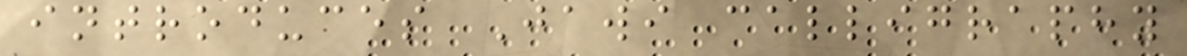introduces Jawi calligraphy
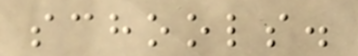schools.
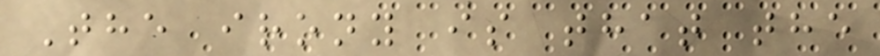The irony is that the
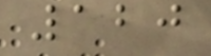120
